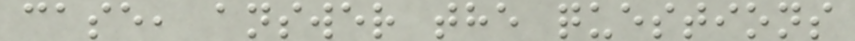case, answer the questions
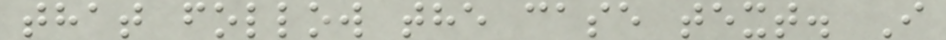that follow the case text. I
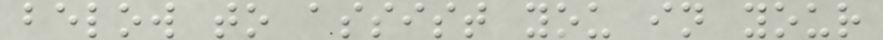below to assist you in your
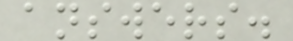answers.
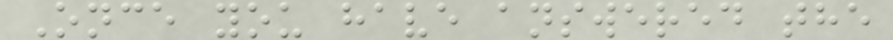Once you have answered the
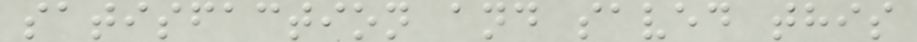satisfaction and saved this
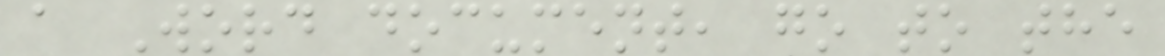a Word document, go to the
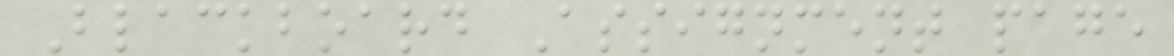Blackboard Assignment page
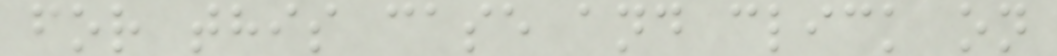for this case and click on
